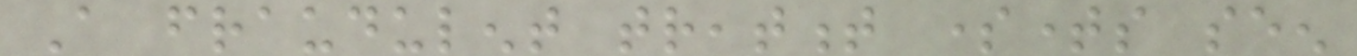A fraudulent treatment sometimes seen
